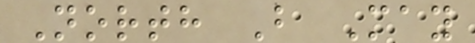North B May
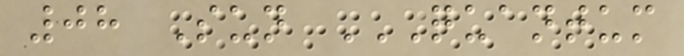08 Sun QUANTUM
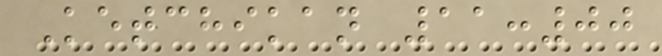Ketchikan 11:00
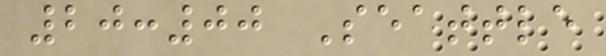20:00 Seattle
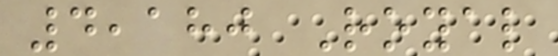4,180 Royal
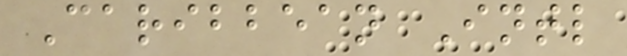Caribbean Intl
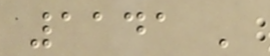1141 '
